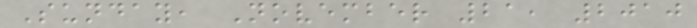Sunday, November 21, 2010
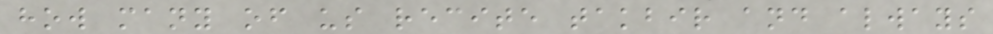how many of us recite takbir and always
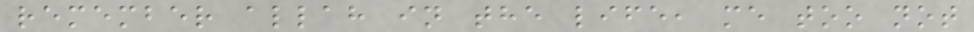remember allah in the life, me too not
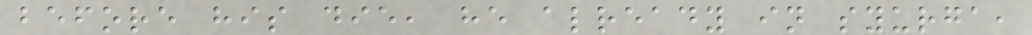before his die, he already in syurga,
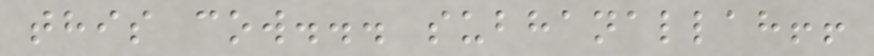this cow... subhanallah!!
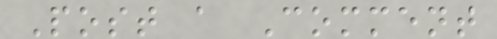Post a Comment
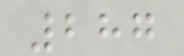287
